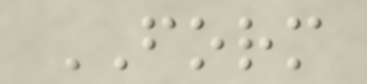FORM
